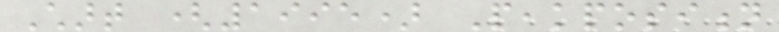Chart (1995) Peakposition
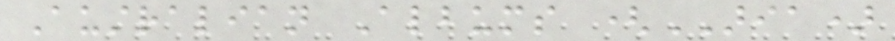Australian Albums (ARIA)
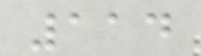114
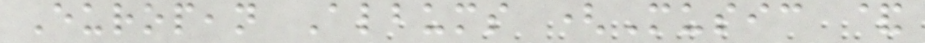European Albums (Music &
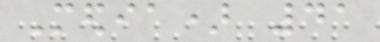Media) 41
